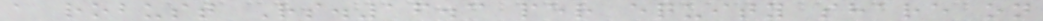a robust Rs.16.3 per equity share on
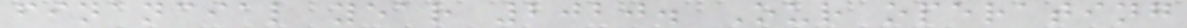financial year 2020. Our operating
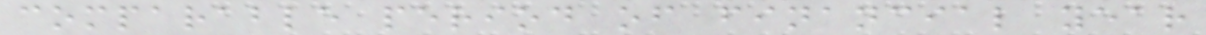comparable period of financial year
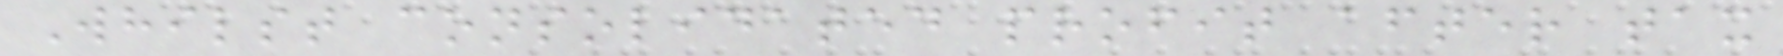Whilst consolidated profit after tax
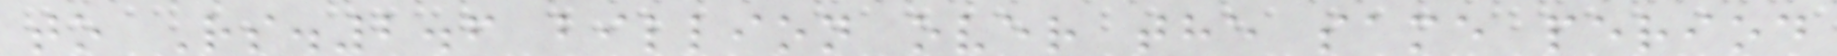to Rs.2.6 billion over the same period
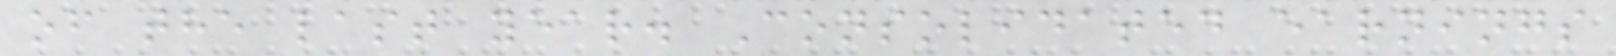of the last year. Consolidated earnings
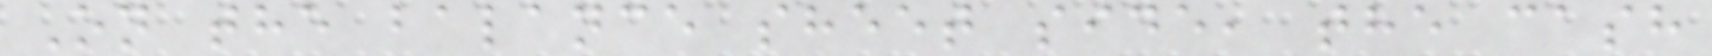On the balance sheet side, the cash
